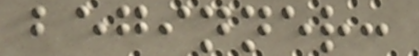beginner:
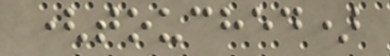(touched)
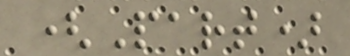(Part)
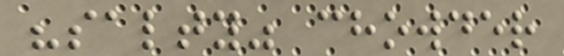"salty" chowder
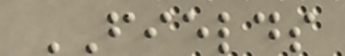FIELDS
